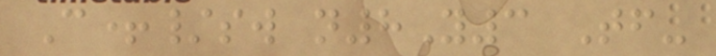C+/sw n8Y3 Tf-
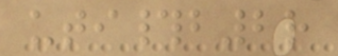uti#b2r
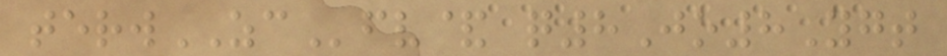terwZCfv& q8Jo8Ygt
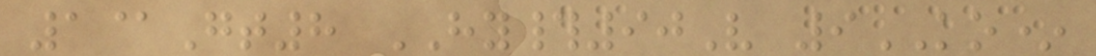1@Gt8 HY#90V 9KO*
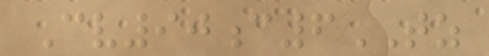Cv90c6TZ
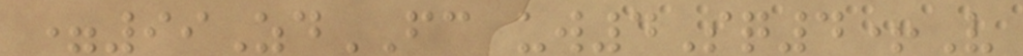=99ZdFC uw4Sq4+V
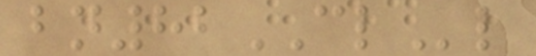bn82CLl
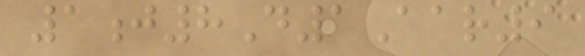1j8D1Aar9
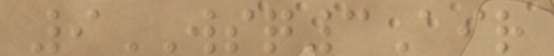9WSQ3Air
